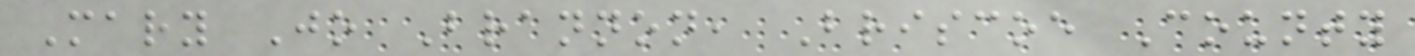Mary Jo Brannon, Briscoe County
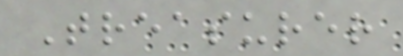Treasurer
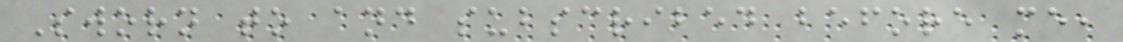Sworn to and subscribed before me,
